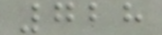728
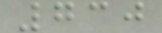730
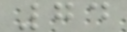74
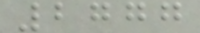2777
